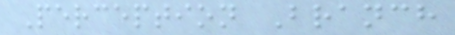Perception Branch
